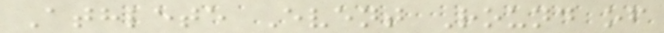Athlete Event Round of
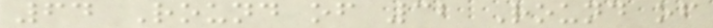64 Round of 32 Round of
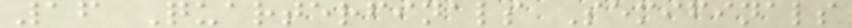16 Quarterfinals Semifinals
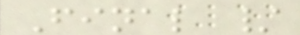Final /
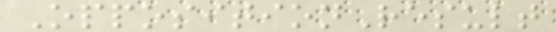OppositionResult
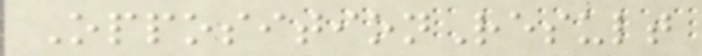OppositionResult
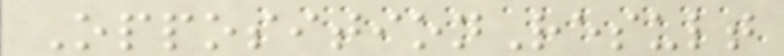OppositionResult
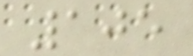105
